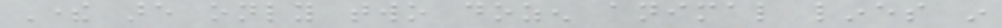There are only two dozen animal lines in
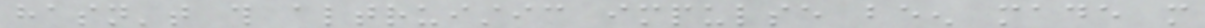hasn't this altruistic impulse been made more
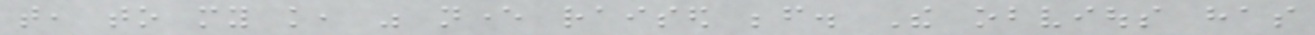that, to my knowledge, was never raised before. The obvious has
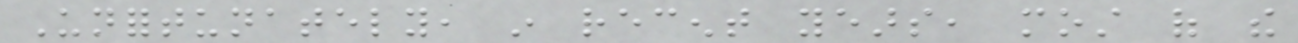Unfortunately, in recent years, most of the
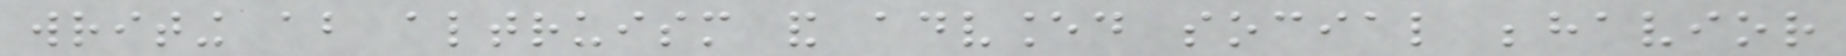writing about altruism and advanced social behavior
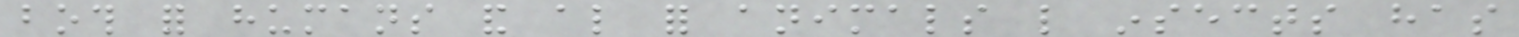both for humans and also for animals like insects has
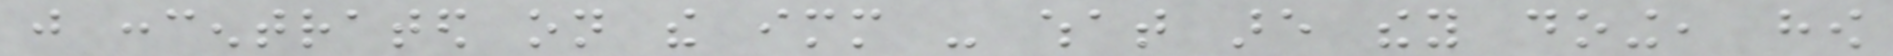just concentrated on the immediate - what are they doing, how
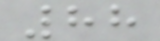88
